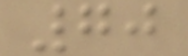70
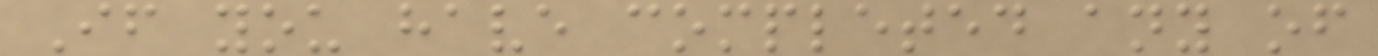If you have completed any of
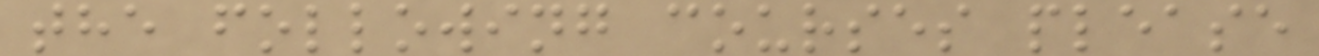the following courses please
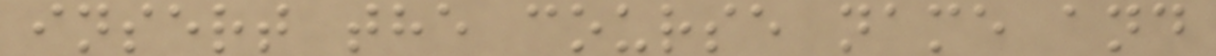insert the course name and
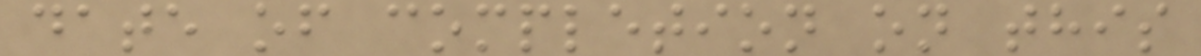date of completion on this
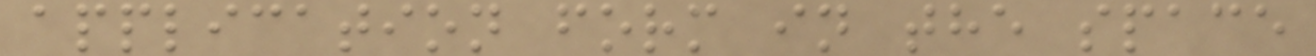application form in the space
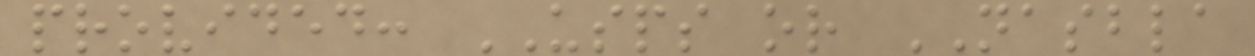provided: USPS or NASBLA
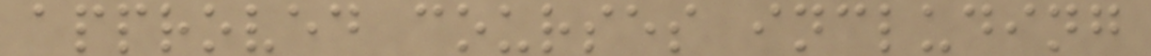approved courses including
